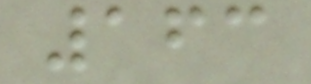163
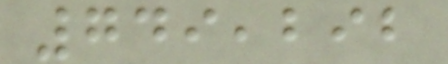749,292
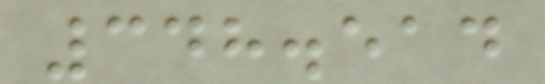348.514
